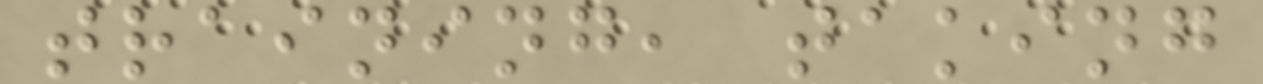training, taking
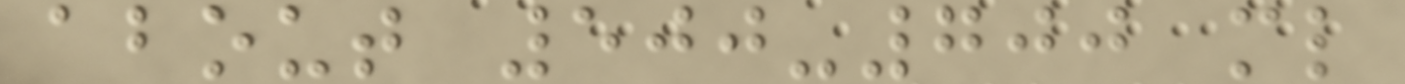about 500-700 ml
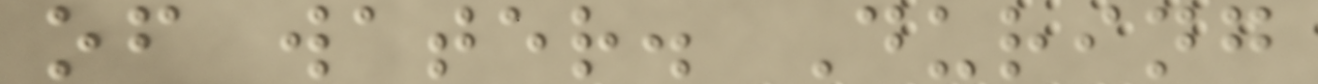of water. During
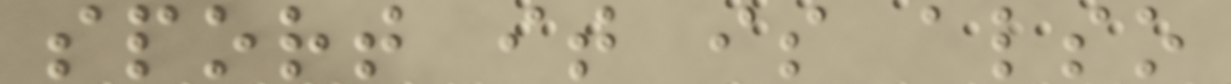sport it is also
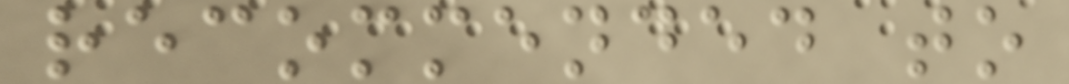recommended to
